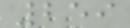259
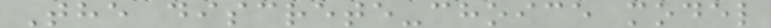The discrete-choice model
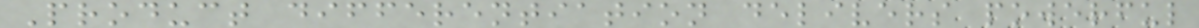Product differentiation delivers powerful
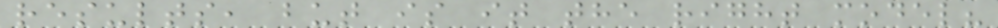results, but is it the right model?
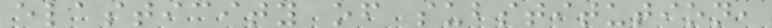elasticity of substitution,
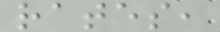rates,
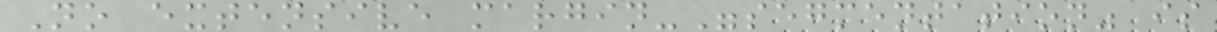No extensive margin-"segmentation" is
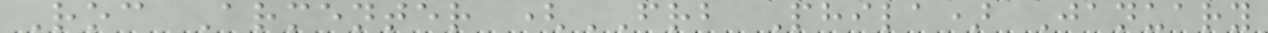Roc Armenter (FRB Phila) January
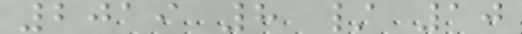2019 8 / 10
